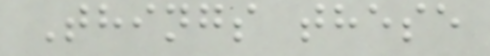Things these
